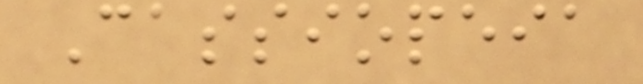Cassiopeia
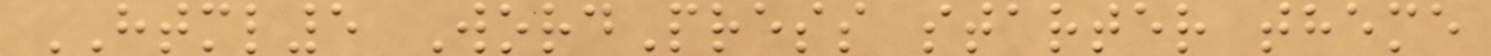HTML5 WordPress starter theme
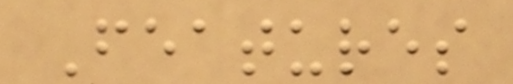Features
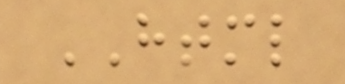HTML
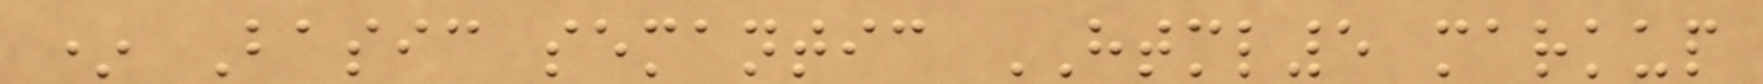* Basic semantic HTML5 markup
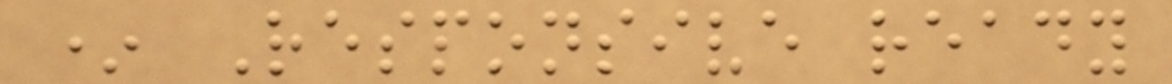* Responsive ready
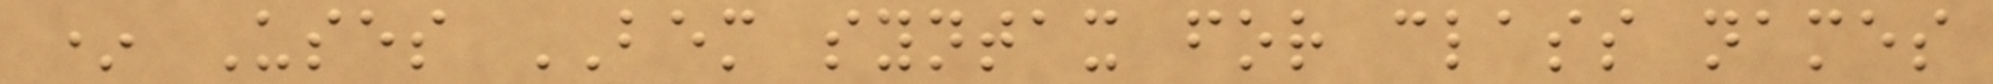* Uses BEM syntax for class names
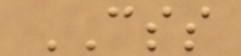CSS
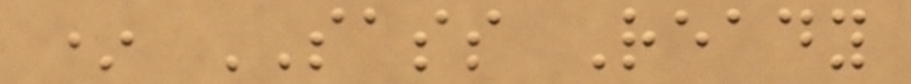* SASS Ready
